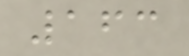163
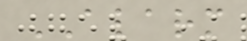ALARM
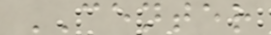CENTER
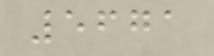5671
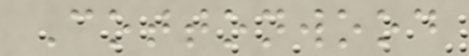Cottonwood
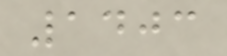1403
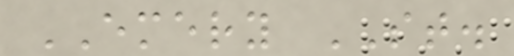EMERY ST.
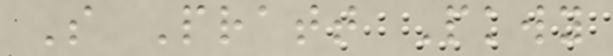S Pratt Pkwy
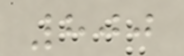800
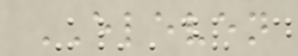ELEVEN
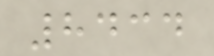8434
